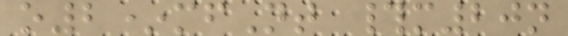o2*mfNt #m20n
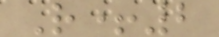R+2
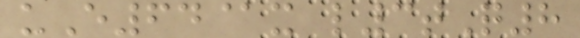uE64@x l3tQ8
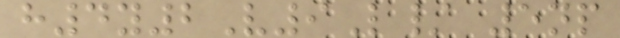h4y2V9L/ 5np
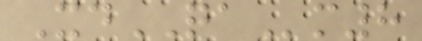XdQAm8
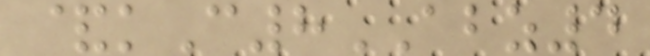&kC8ABZ4
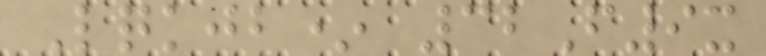Lqkjb* 32F9x
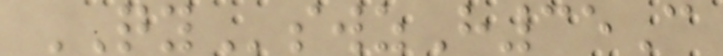QYswzH35C
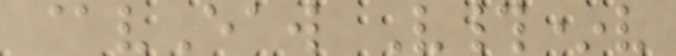@vEaw V#*v
